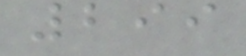299
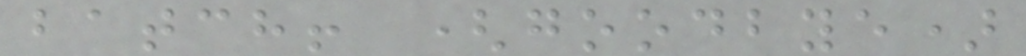batch! (goodbye)
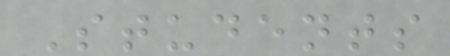Students
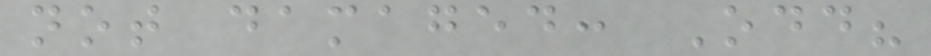not damaged: Odd?
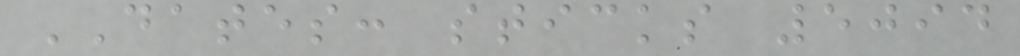DATES: sticks 5094
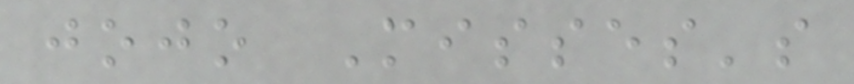jojo Misses's
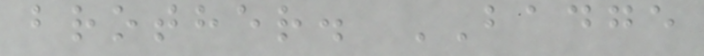brother. BADGE
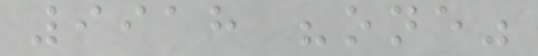9918 "one"
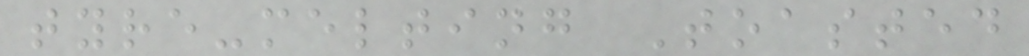tyre-melting Toasted
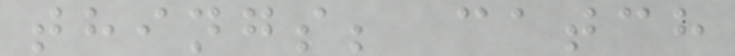things; catch
